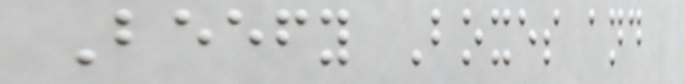Beefy Boxes and
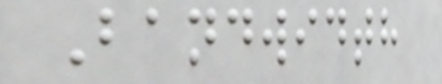Bandwidth
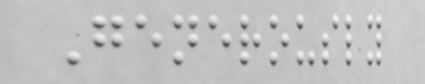Generously
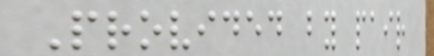Provided by pair
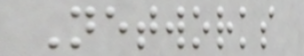Networks
